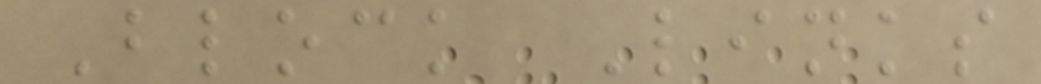Block Links
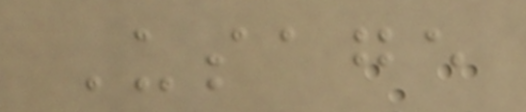Usage
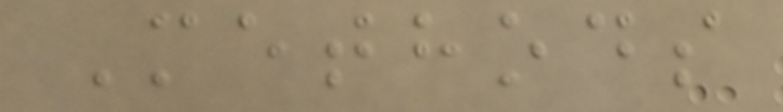Methods
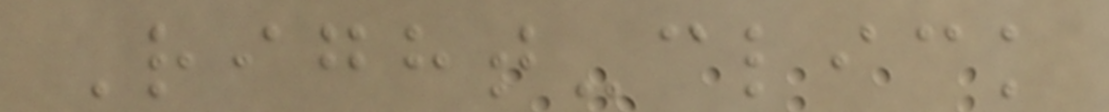Right-click
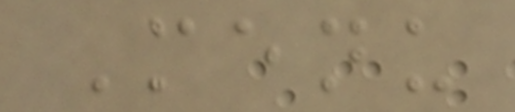Menu
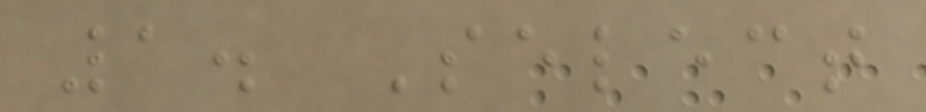1. Select
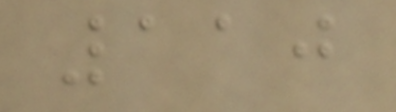110
